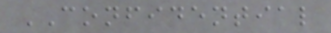CONFIDENTIAL
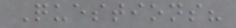Questions?
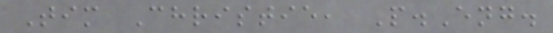Tim Christie, P.Eng.
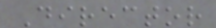Director
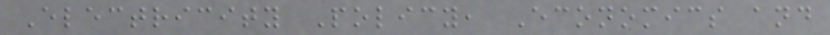Electricity Policy, Economics and
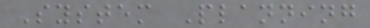System Planning
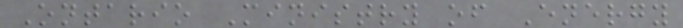Ontario Ministry of Energy
